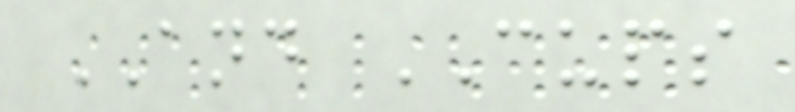AND CUPS
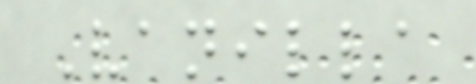Vanilla
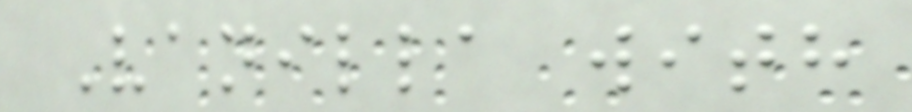Vanilla with
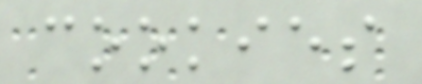cookies
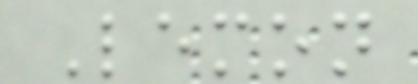Lemon
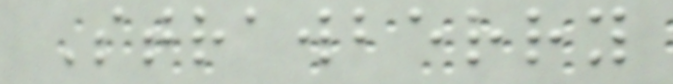Strawberry
